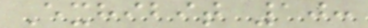Exhibit 10:
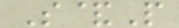S&P
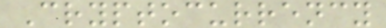Cryptocurrency
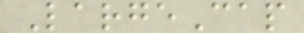LargeCap
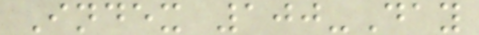Index 100-Day
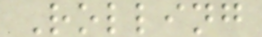Rolling
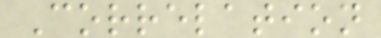Correlation
